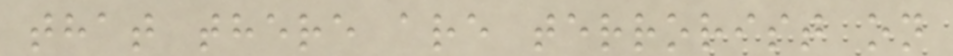that there are terrorist on
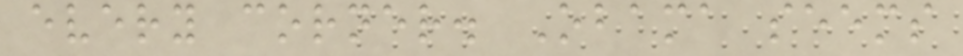every corner. Obama seems
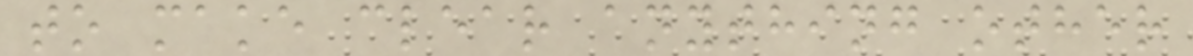to make clear anything other
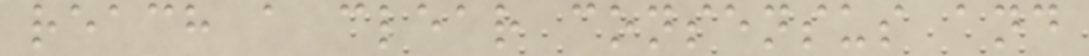reach a clear consensus and
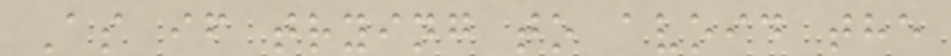As if trying to avoid the
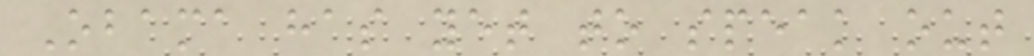Obama has yet to speak out
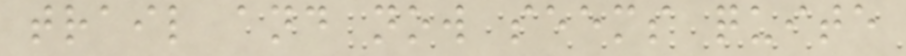trail and now seems quite
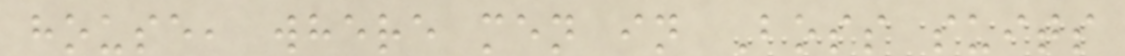house, where men in Boss suits
